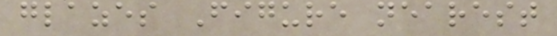glazes Figure nearest
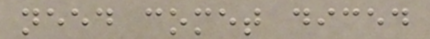need comet diced
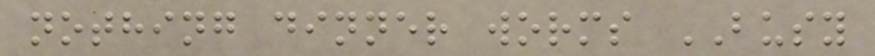nothing dinner worms BUSY
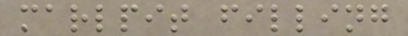marlpit filling
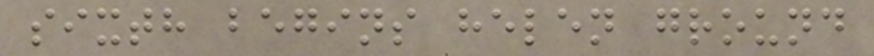sixth begins helen ground
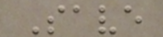Save
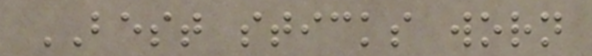BEST sticks worn
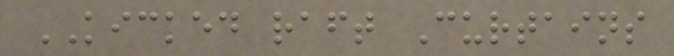KICKED raft Curtains
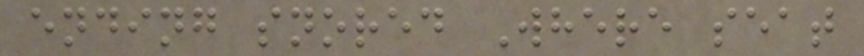ending snored Where seat
